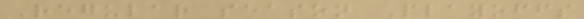Regular season Playoffs
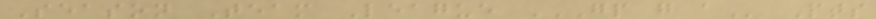Season Team League GP G A Pts
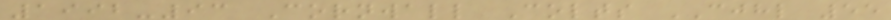1992-93 Cornwall Colts CJHL 55
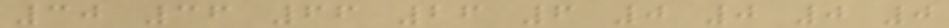30 36 66 26 6 0 0 0 0
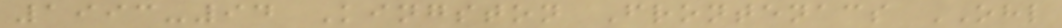1993-94 Kingston Frontenacs OHL
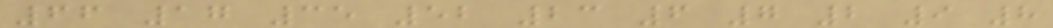66 17 35 52 23 6 7 2 9 8
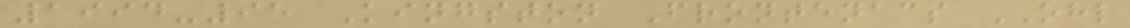1994-95 Kingston Frontenacs OHL
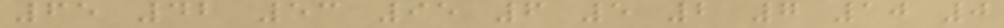65 42 53 95 6 5 2 7 10 0
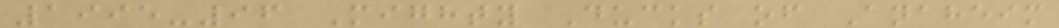1995-96 Mighty Ducks of Anaheim
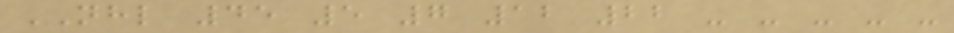NHL 45 5 7 12 22 - - - - -
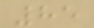85
